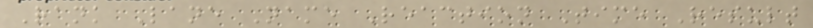Rank Lane Name Reaction Time Result
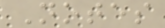Notes
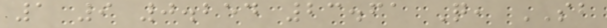1 9 0.254 23.61 Q, SB
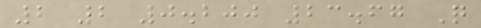2 2 0.200 23.67 Q
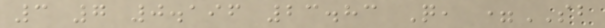3 7 0.196 23.83 Q, =SB
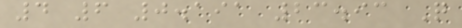4 6 0.191 23.93 Q
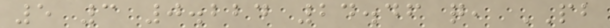5 3 0.224 24.46 q, PB
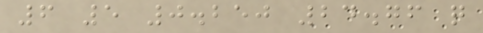6 5 0.250 24.76 q
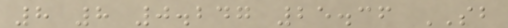8 8 0.247 25.36 SB
